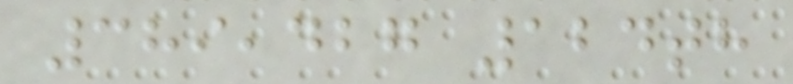389,427 124th
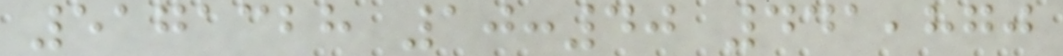5171328 10:40 441,870
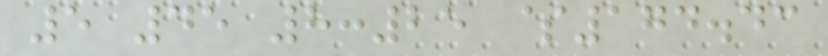5 45 8:25 $174.43
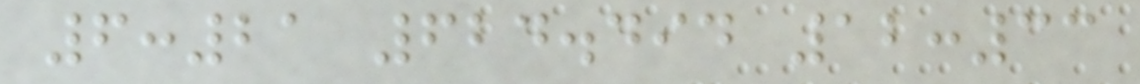6:21 624.494 12:33
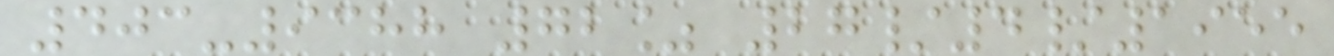403-9388 72% 27/4/1955
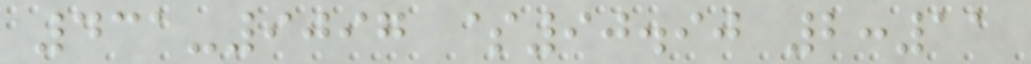431-9097 $90.90 2:11
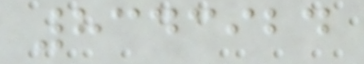8343924
